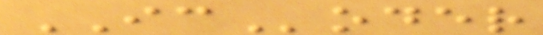ICoder
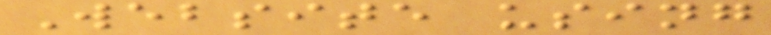Website using
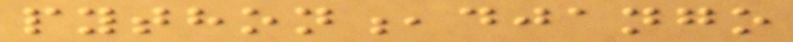python,django
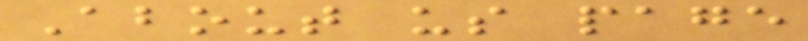About us page
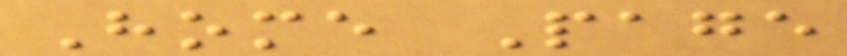Home Page
